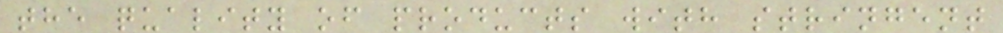the quality of products with stringent
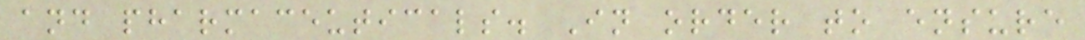and pharmaceuticals. In order to ensure
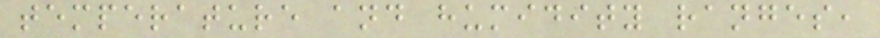temperature and humidity ranges,
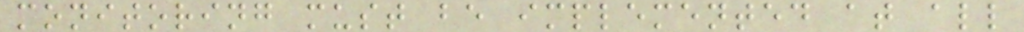monitoring must be implemented at all
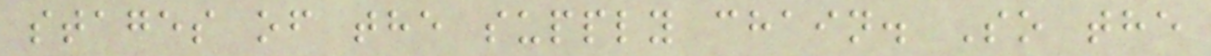stages of the supply chain. So the
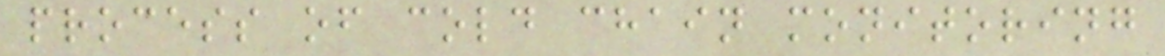process of cold chain monitoring
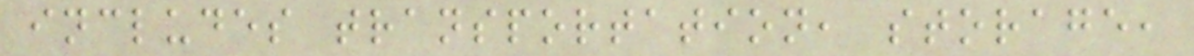includes transportation, storage,
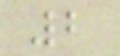2
